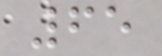65
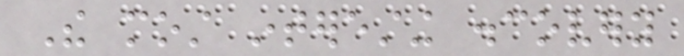The most interesting discovery
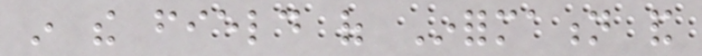in the field of Information and
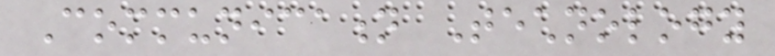Communication Technology
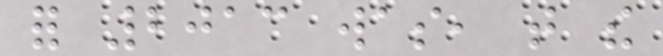for 2013 was, that the
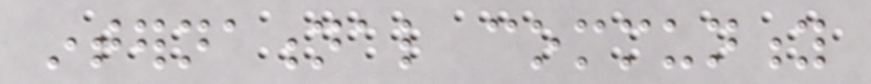international community
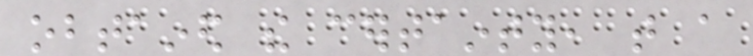obtained the certainty, that a
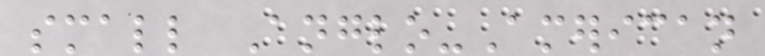small Anglo-American
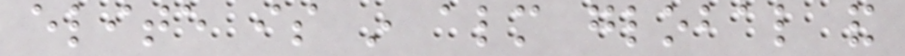elite is in almost global and
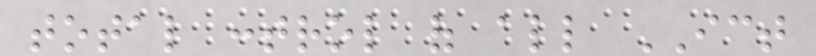total control of all ICT
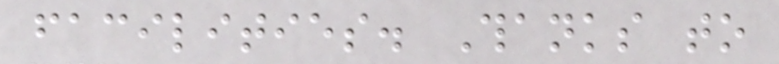facilities. Thanks to
